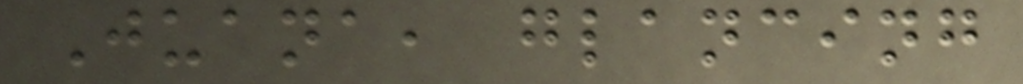Juana, glancing
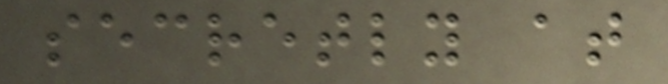secretly at
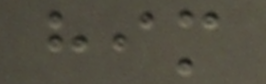him
